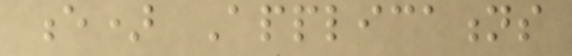e) Applications
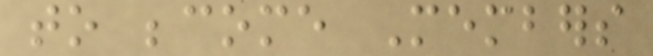to become Members
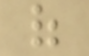of
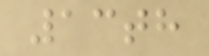13th
